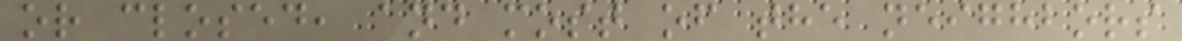or closed, and most of the neighbors
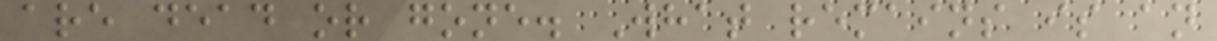are dead or gone. What remains is an
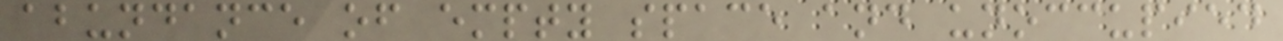abundance of empty space and unoccupied
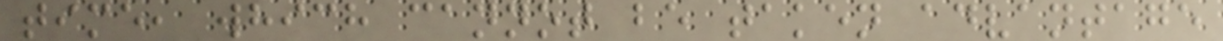time, which cannot be taken advantage
